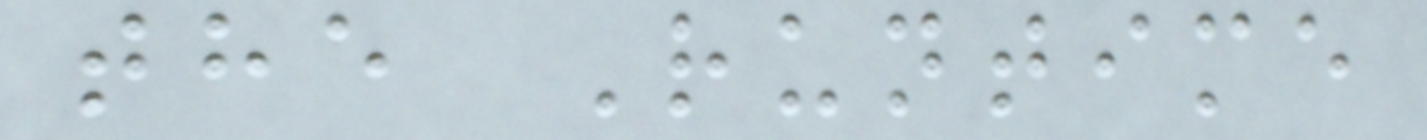the Runtime
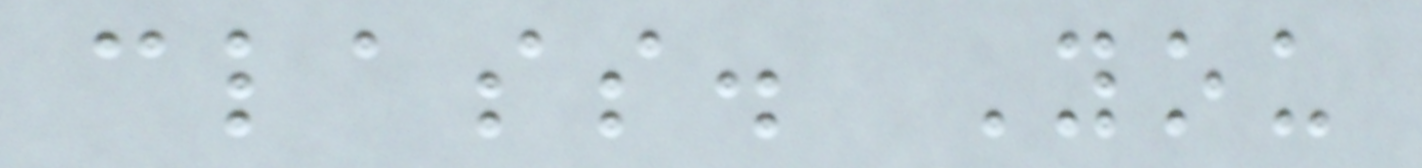class. You
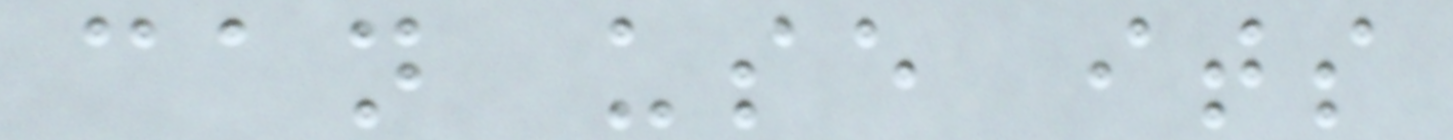can use its
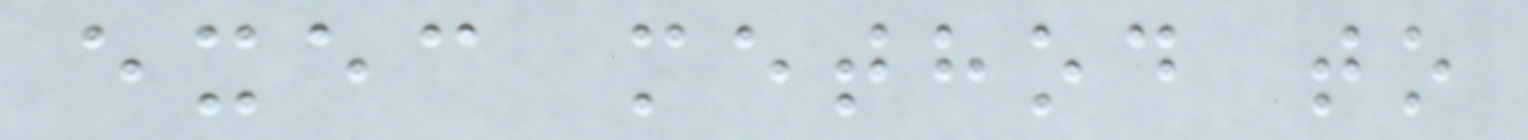exec method to
